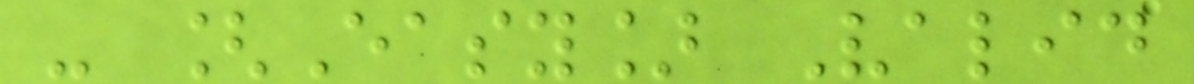- [Easy] Valid
